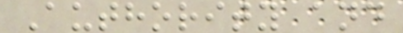Authority and
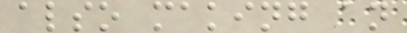also making an
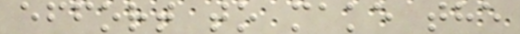effort to make the
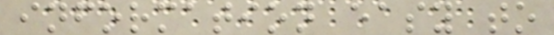information easy to
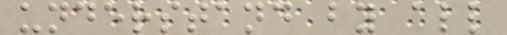understand by all
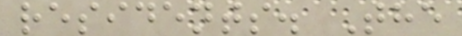residents. The
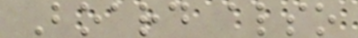Board also
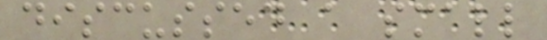discussed a small
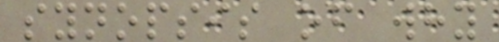synopsis of why
